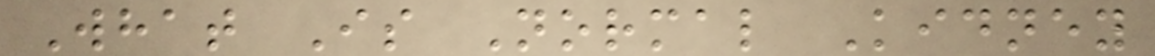What Is Normal Kidney
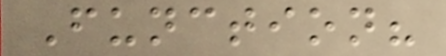Function?
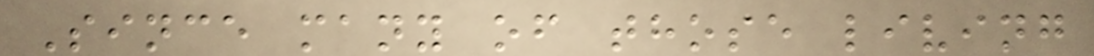Since many of those living
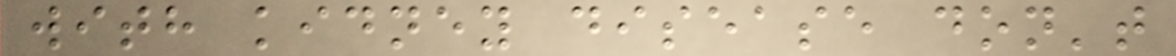with kidney disease don't
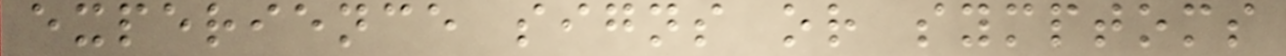experience signs or symptoms
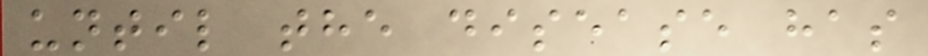until the disease has
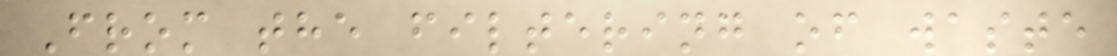From the filtering of waste
